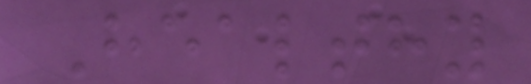Healthy
